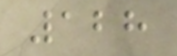128
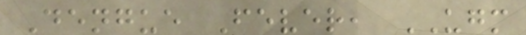Dengue Fever, UGM
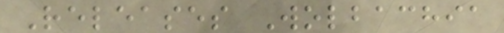Releases Wolbachia
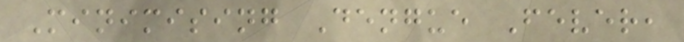Minimising Dengue Fever,
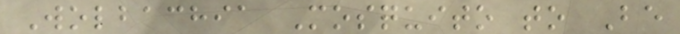Wolbachia Mosquito to Be
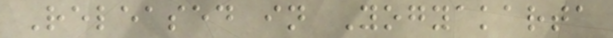Released in Yogyakarta
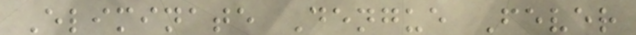Eliminate Dengue Fever
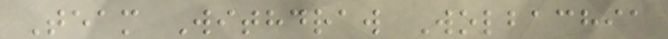Team Withdraw Wolbachia
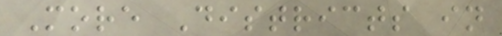More Districts in
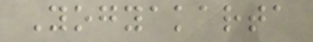Yogyakarta
